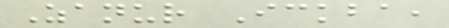Zanur Ickba,
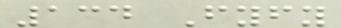134 Fyfy
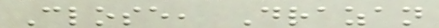Close, Drazan
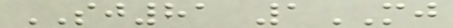SJ81 1MJ
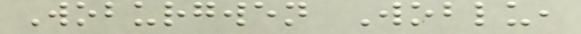Woburgwen Woblu,
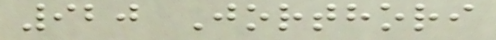920 Jorthori
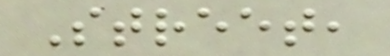Street,
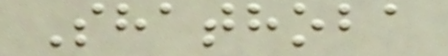Shathoba
